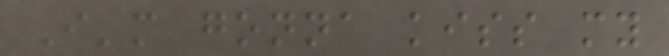I'm gonna kiss my
